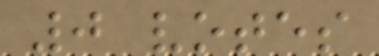0 votes
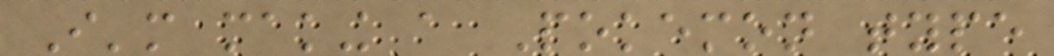I'm making a Pokemon type
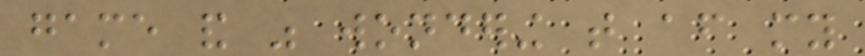game and was wondering that after my
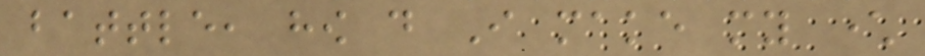battle, how do I make my character
